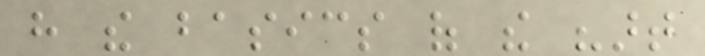have the basics of the "art
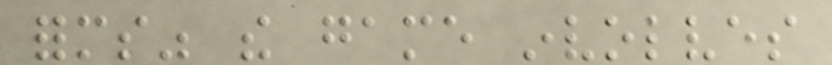forms" the game involves
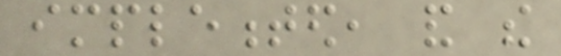implemented, and the
